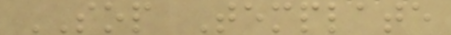SOP Template
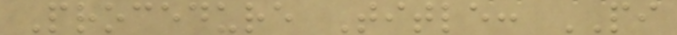Procedure Title: PI
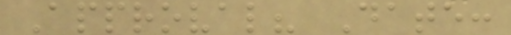Approval? Date:
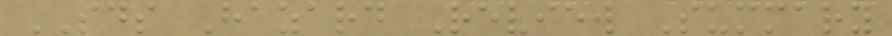SDS Hazard Review Summary
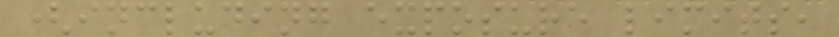(including exposure limits,
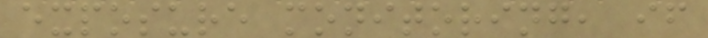exposure monitoring, if
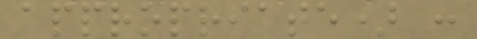appropriate) :
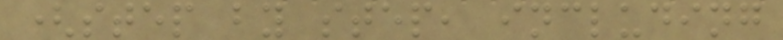(step by step, including
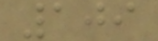109
